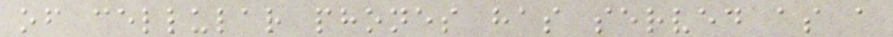of cellular phones has served as a
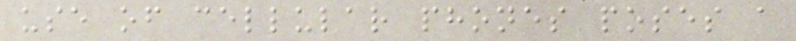use of cellular phones poses a
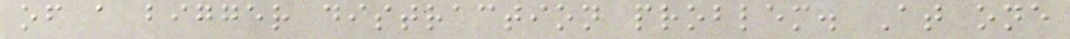of a bigger distraction problem. At one
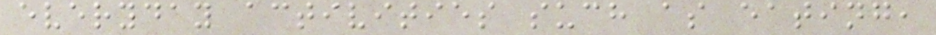everyday activities such as eating,
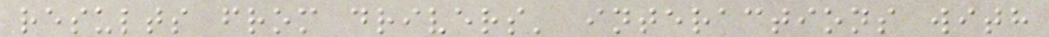results from drivers' interactions with
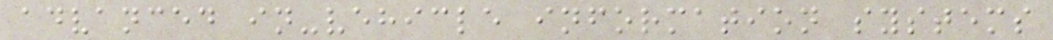advanced in-vehicle information systems
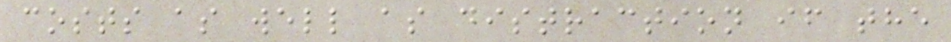costs as well as distraction if the
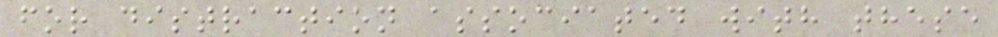for distraction associated with these
